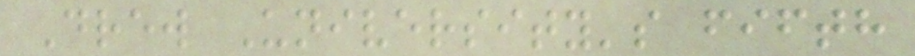Drew University's fifth
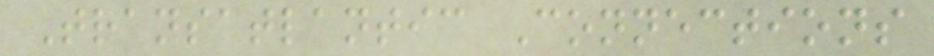Transatlantic Connections
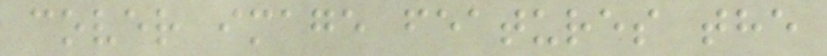cover image features the
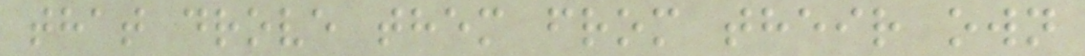that drove them from their own
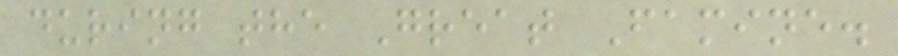during the Great Famine.
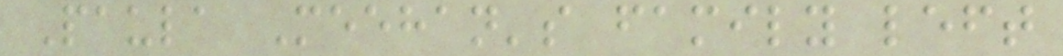Paula Meehan's family left
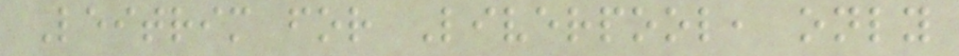Leitrim for Liverpool, only
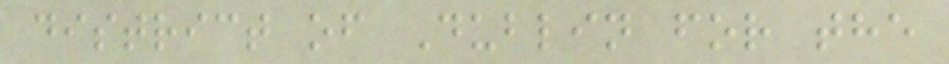district of Dublin for the
